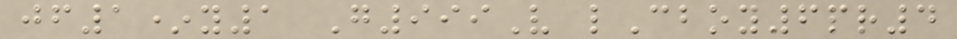jf1*y1 G999V lCboy6pr4
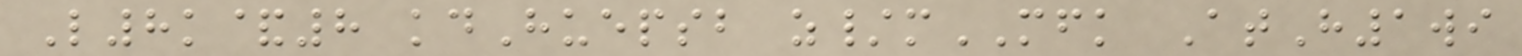L8k&8 kdHuepsb z/mMFK AtH1wi
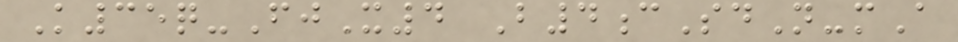K35q-FjX4 B4cSdN-mA
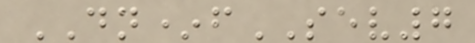DN*fSEV7
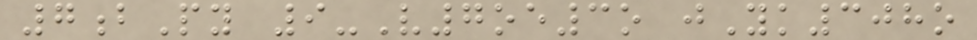7bPy 9-V7oe3o jYk308o
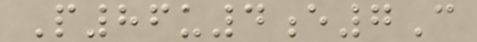P86u4e7C
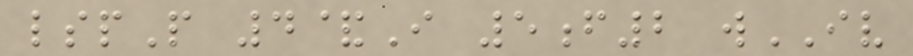lspP 4&I 5f2 wIV
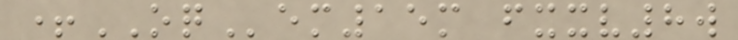+OQem15m fxxv8w
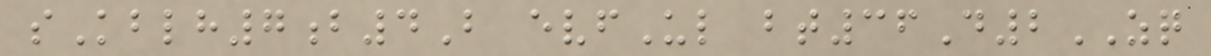sKblh7b4B evfUl bt36D2ZQ
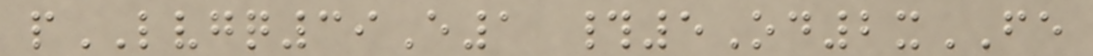pLVGQ39E1 #5Od2xFE
